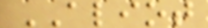ALIOT
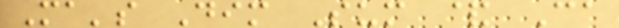Ma's Dim Sum & Ca
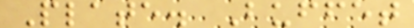Plate. Buffet
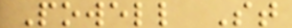Powell St
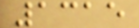1315
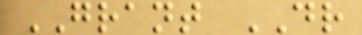GRANT DR
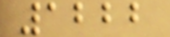1222
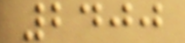2400
